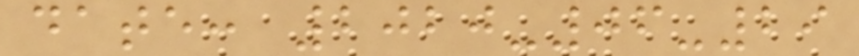date: 2020-06-29
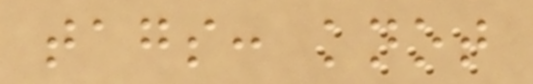tags: knot
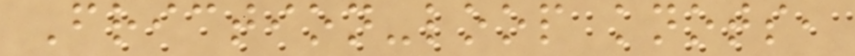Friction-loop knots,
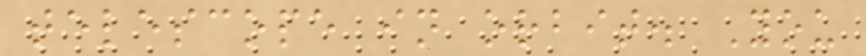telescope in orbit. You
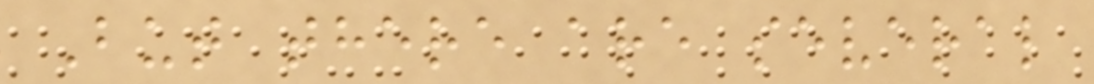But there are several
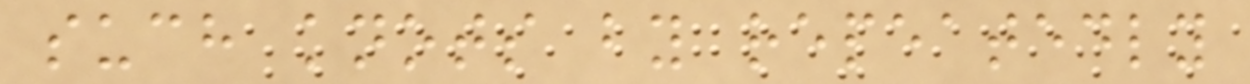such knots by repeatedly
